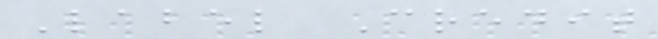Label Credit
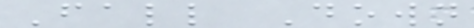Fall Down
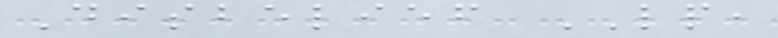Disbelief LP,
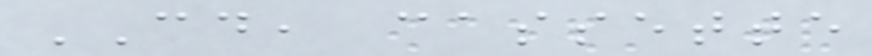CD, cassette
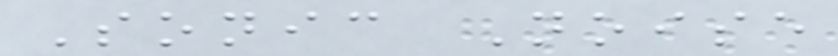Sonic Noise
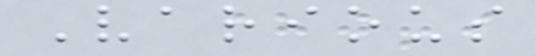Various
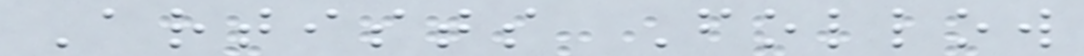Artists Follow
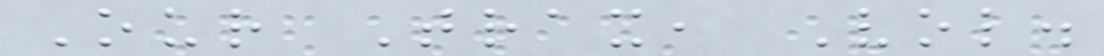Our Trax, Vol.
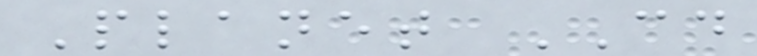Planet CD
